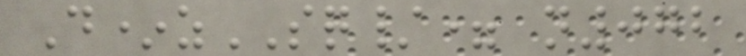D*zSQ/= n072
